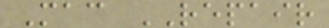Mac REPAIR
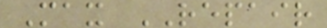Max REPAIR
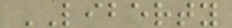LIBERTY
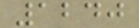1240
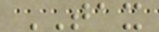TAX
